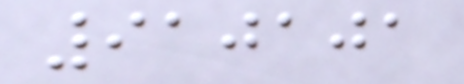910101
